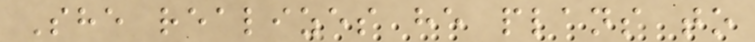She realizes he plans to
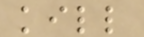kill
